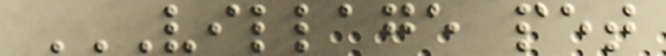VILLAGE PET
